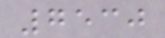7530
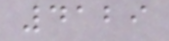4129
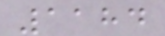1184
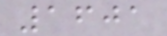1601
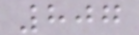807
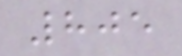805
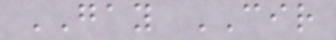GAY CIR
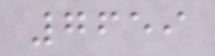7659
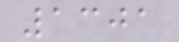1301
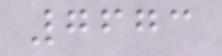7673
